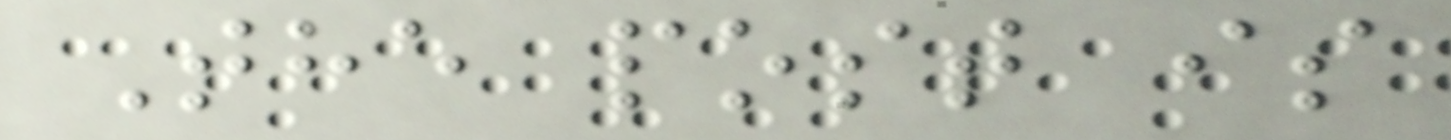The post is
